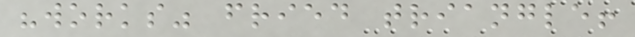"works" fried triangle!
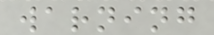warning
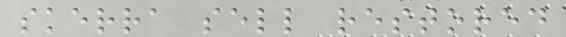skerra sell restored
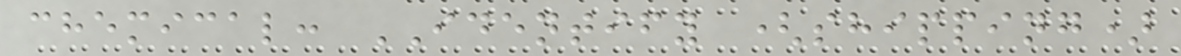chemical: IDENTIFY (shipping)
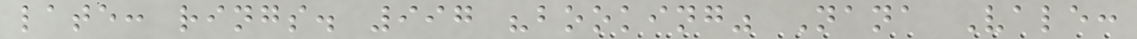late: rings. 997 "booking" Nana Vale:
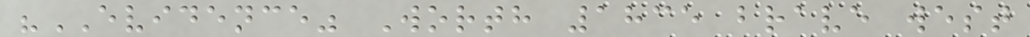"EVIDENCE" Worth 1835 brave west
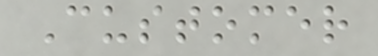Customer
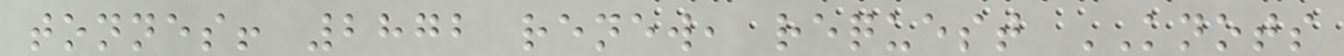tonnes! 2872 renew, request KNOTS
